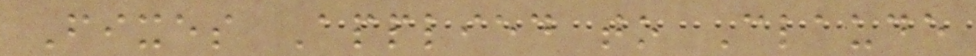Fixes Applied to Claude
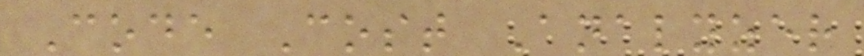Code Cost Analyzer
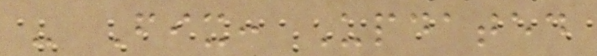- Fix: Updated
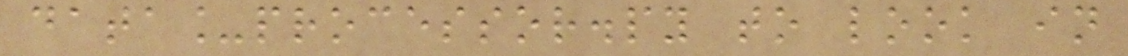data_processor.py to look in
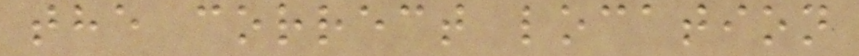the correct location
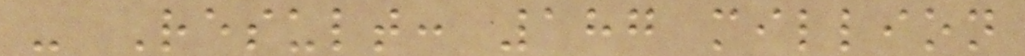- Result: 187 million
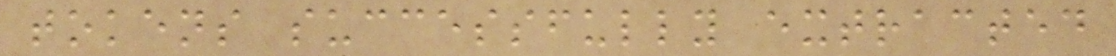tokens successfully extracted
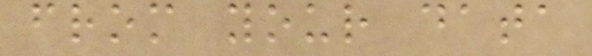from your data
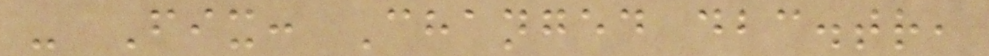- Fix: Changed dbc.tr,
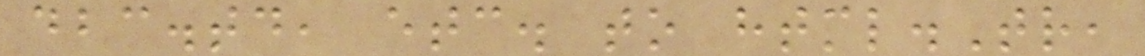dbc.td, etc. to html.Tr,
